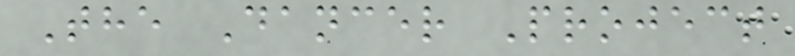The Dancer Project
